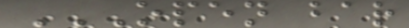OPEN BAR
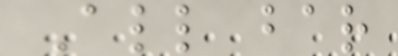All bar
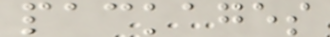packages
